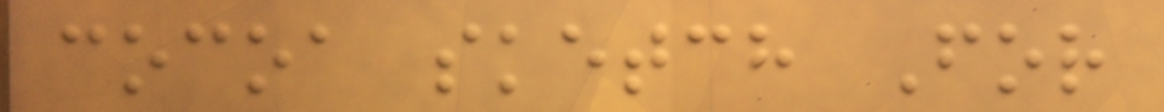cocoa sketch For
